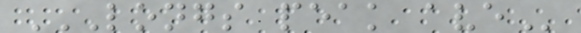LONGS PEAK AVE
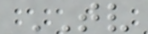TV
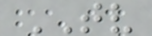TV
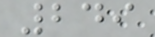249
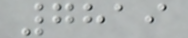7819
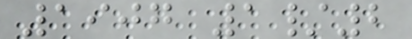1907 1/2
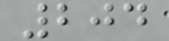204
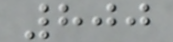800
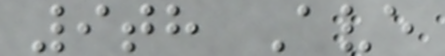9th Ave
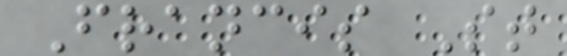Francis St
